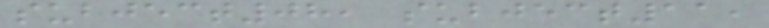subject08, subject11,
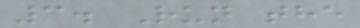3. Run the
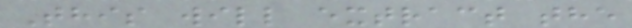This will extract the
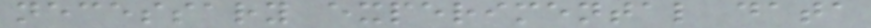necessary experimental data
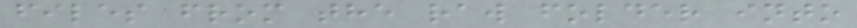files from the raw folder into
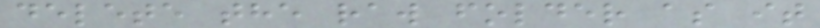delete the raw folder as it
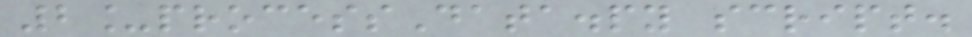2_processData.py script.
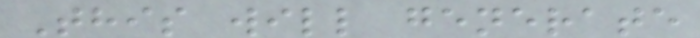This will generate
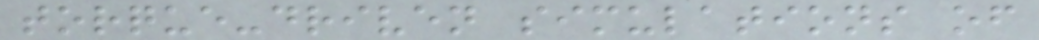torque-driven simulations of
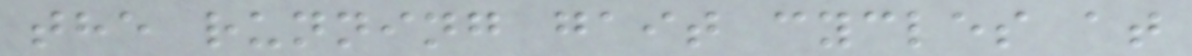the running gait cycles at
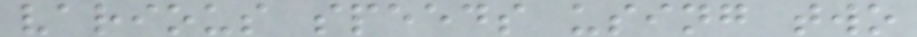various speeds using two
